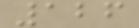126
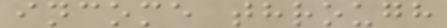income through
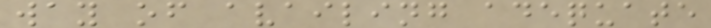way of availing adequate
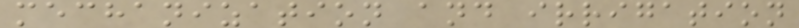mechanization and irrigation
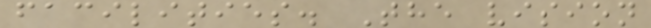facilities. The vision
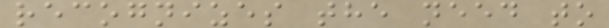recognizes the need to
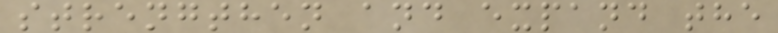strengthen and expand the
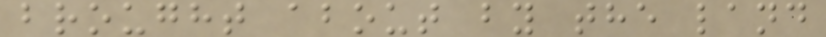brought about by the land
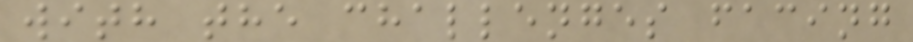with the challenges facing
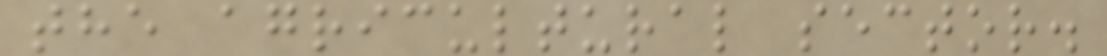the agricultural sector.
